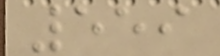559
